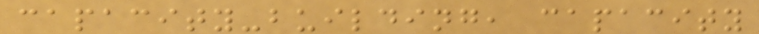capacity-building, capacity
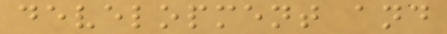development and
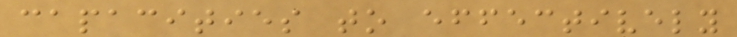capacities to effectively
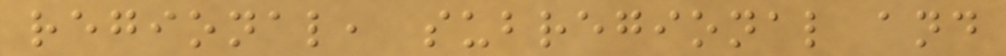regional, subregional and
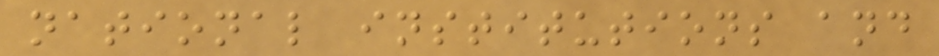national institutions and
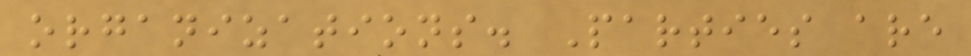organizations. Parties are
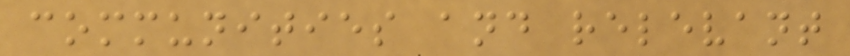communities and relevant
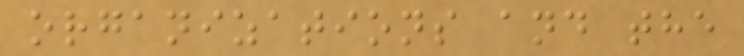organizations and the
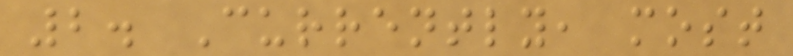2. Currently, most
